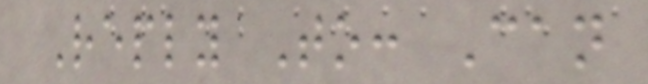Reply To: Can
